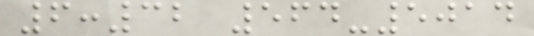6:32 564-5014
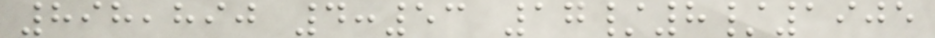898,890 4:53 17/8/1905
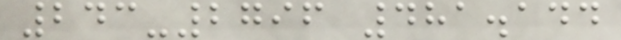243-2796 481.144
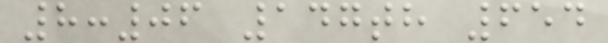8:06 147th 654
